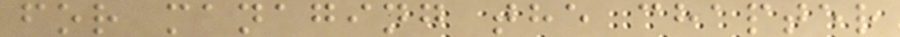for managing the chapter
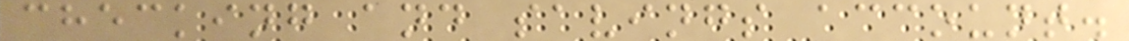checking and savings account.
